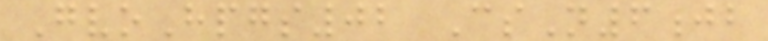GvoHpgs02 CsN6jb
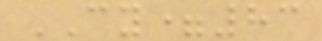CY=83
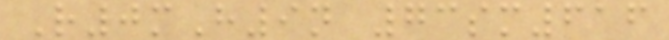R0mH9n 73sm616
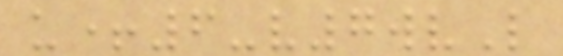u+6-v7wvL
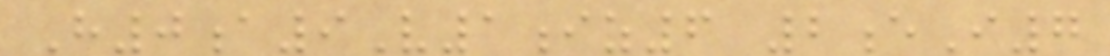H0a9V1iz6 2eI7
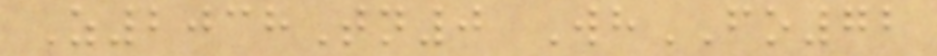Z2038Tn0 WhFO72
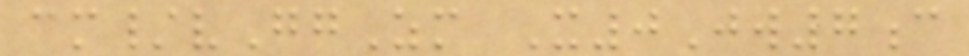cm/vGgZm X0Jw7c
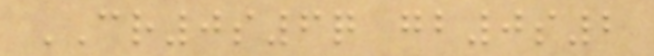CR0s6q gb0s2
